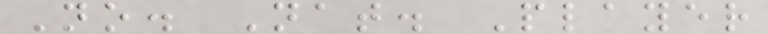No. Nat. Player
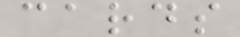cards
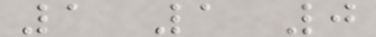1 1 0
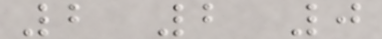2 2 0
